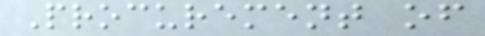Procurement of
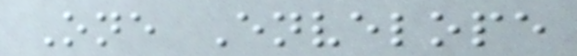One Envelope
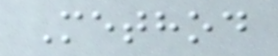Method
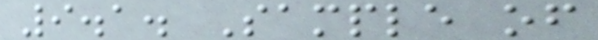9.1. Sample of
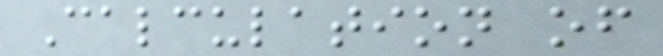Calculation of
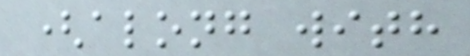(along with
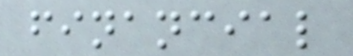financial
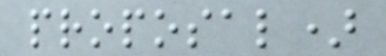proposal)
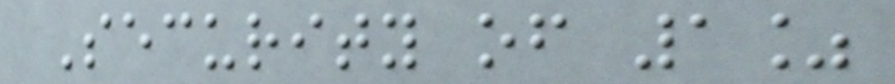Security of 1%
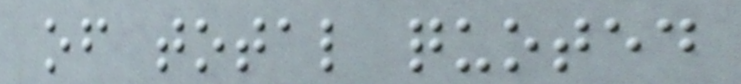of total quoted
